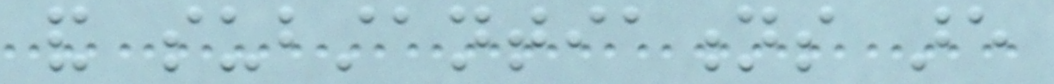and substantiations are
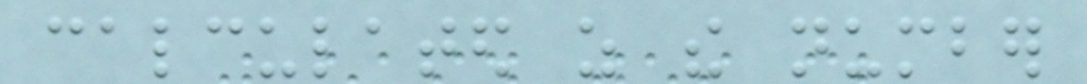calculated as the number
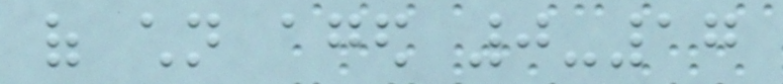of children aged 0-17
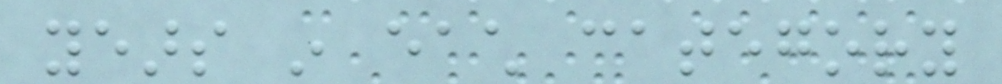years in each category
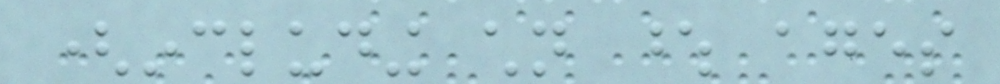(including children whose ages
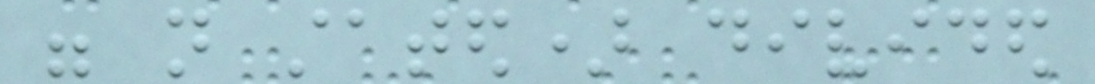were not stated) divided
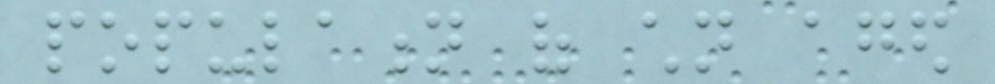population of children aged
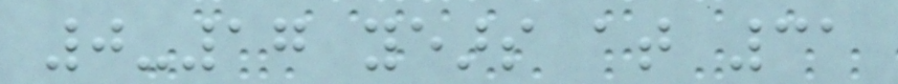0-17 years at 31
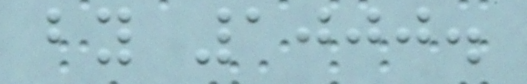by 1000.
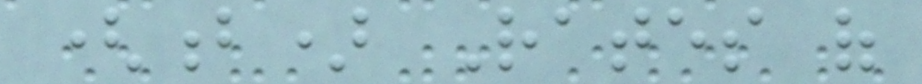(b) Rates of
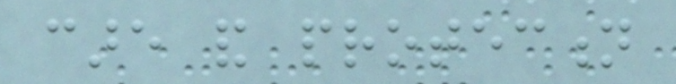care and protection
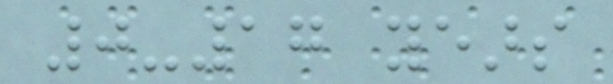0-17 years
